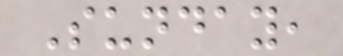Sunday,
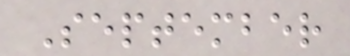September
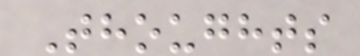Thoughts
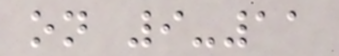on 9-11
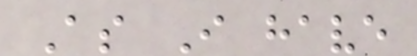As I have
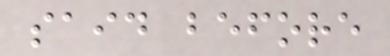said before
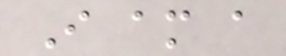I am a
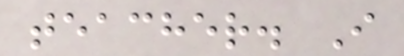teacher. I
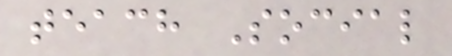teach Social
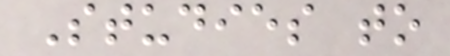Studies to
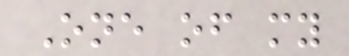One of my
